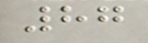87
